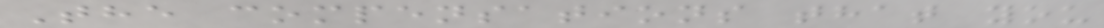The compensations that you
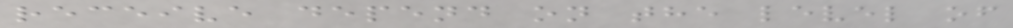receive depend on the level of
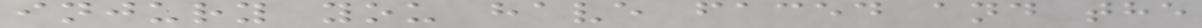injury you have faced and the
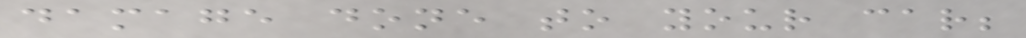damage done to your car;
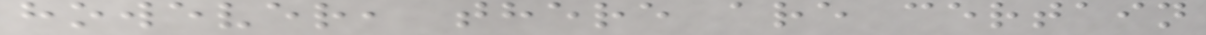however, there are certain
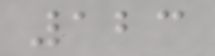123
